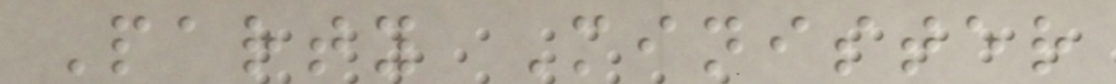Party Minister
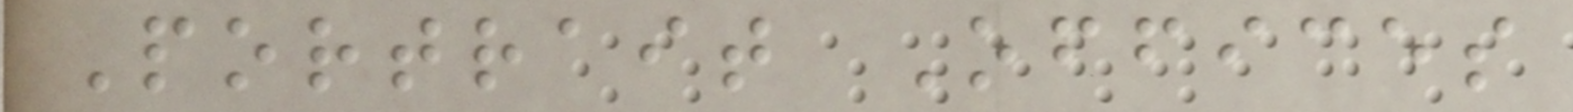Portrait Offices
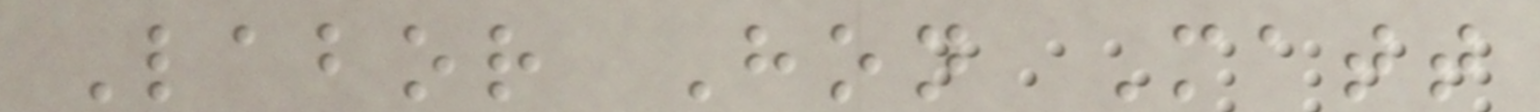Labor Hon Matt
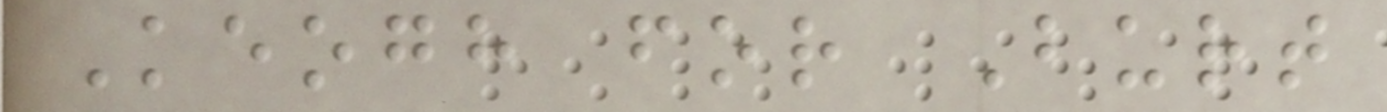Keogh for Burt
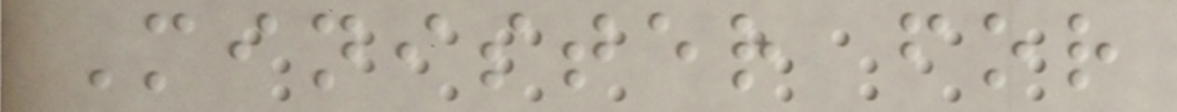Minister for
